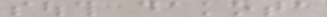south dakota
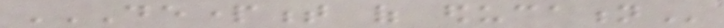DEPARTMENT OF EDUCATION
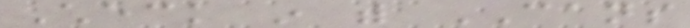Check in with CANS
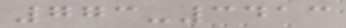773-3413
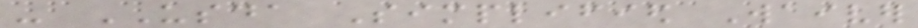- USDA Simplified Waiver
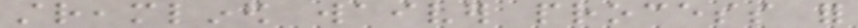streamlined waiver process for
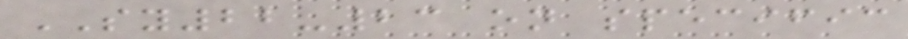SY22-23 on specific
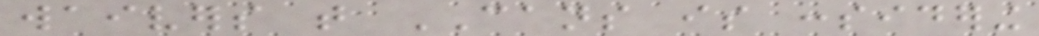waivers that CANS is considering
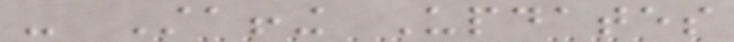- Staffing Updates
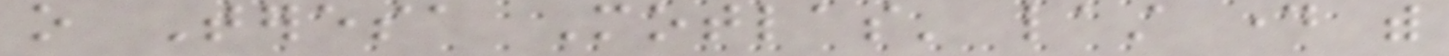o Teresa Motlas' last day with
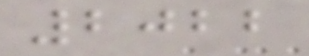2022
